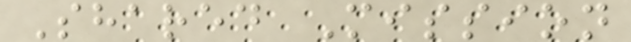Shared Mission
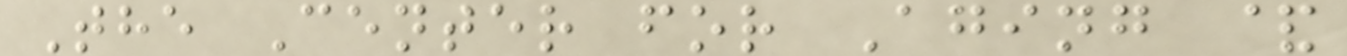The Center for Aging &
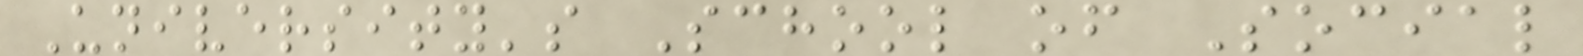University's School of Social
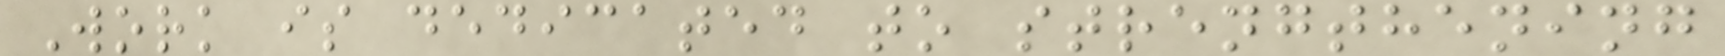Work is dedicated to strengthening
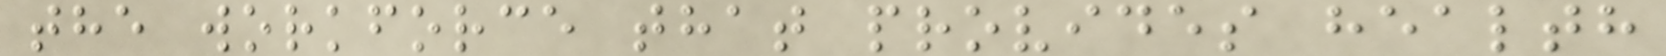the workforce that provides health
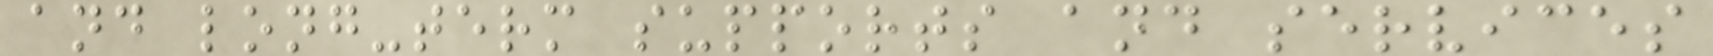and long-term supports and services
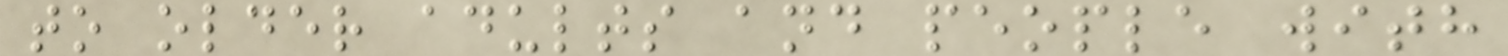to older adults and people with
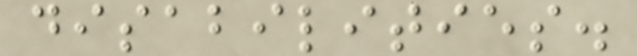disabilities.
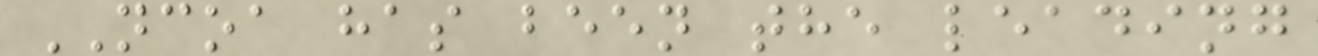NCOA has been the leading
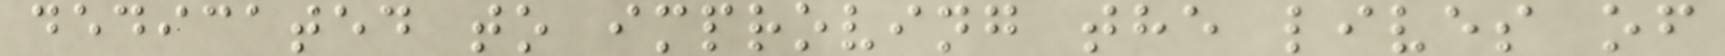dedicated to improving the lives of
